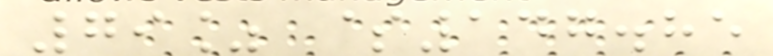79% $147.85
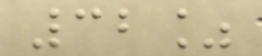32%
